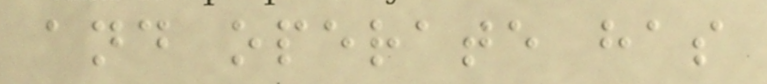and operate has
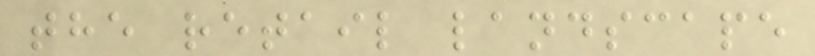the retail landscape
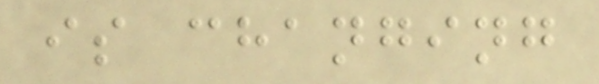is changing
